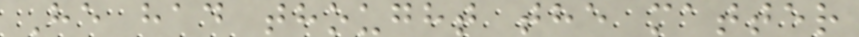He had thought the matter
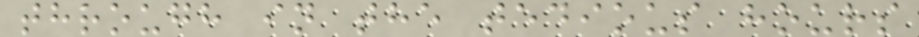through in the tedious hours
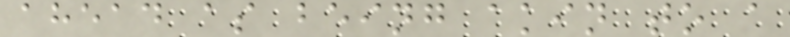ahead as being akin to a
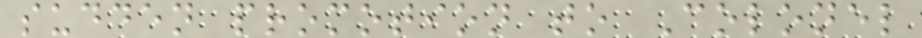sudden promotion to Colonel
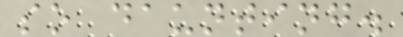so daunting.
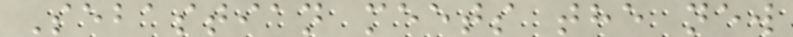Sebastian meets the new
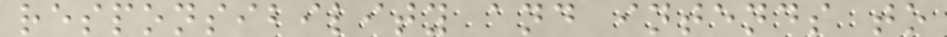responsibility and intends to
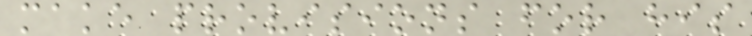make provisions for his
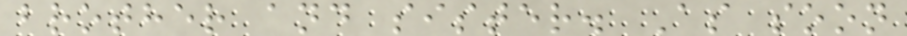brother and sister. As soon
